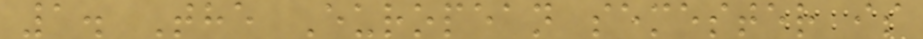1. The European semester is
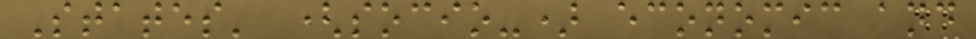States' (socio-) economic and
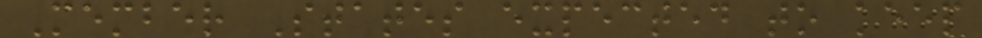Member States expected to keep
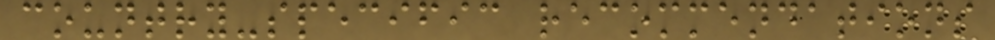country-specific recommendations
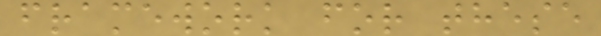framework for these
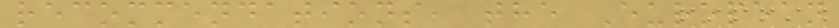recommendations, the European
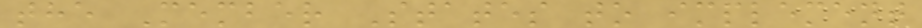the Member States to implement
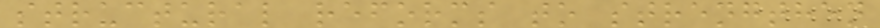structural reforms to strengthen
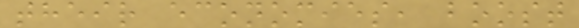their economies, boost
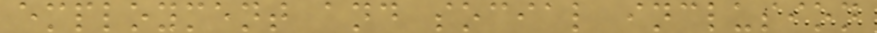employment and social inclusion
